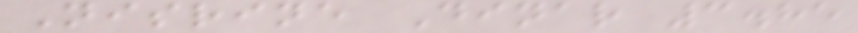Nisrine Dinar 3.85
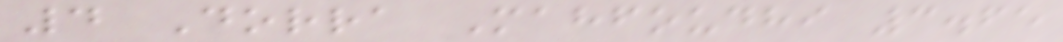4 Dorra Mahfoudhi 3.65
